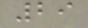29
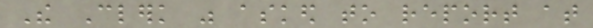The Clerk was asked to report at
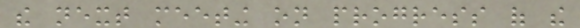the next meeting on progress of the
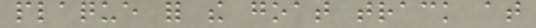plaque for the goat track at
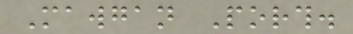Mawgan Porth.
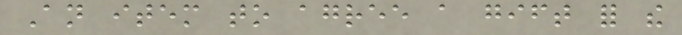An item to agree a gift for the
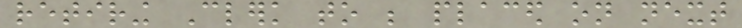retiring Clerk to be placed on next
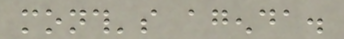month's agenda.
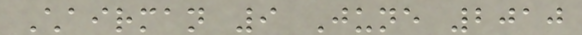Chairman 9 June 2010
